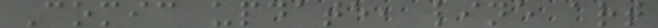Comic update, line art
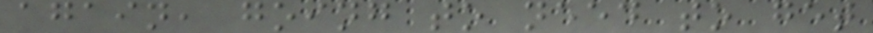again, going to need to get
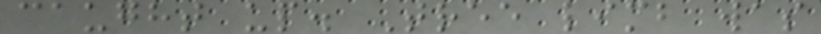caught up. Tree limb was
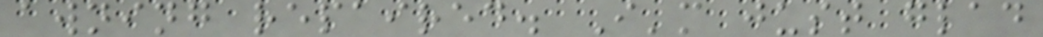awning repaired. I'm just glad
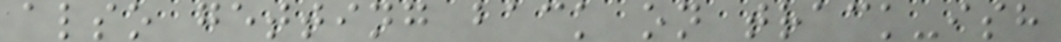also getting back on track-ish
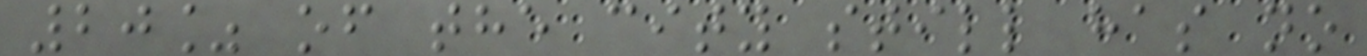20% of the city still has no
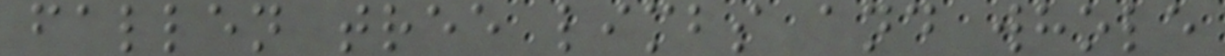fallen tree limbs and whole
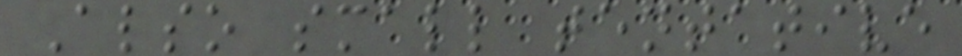Also small tentative
